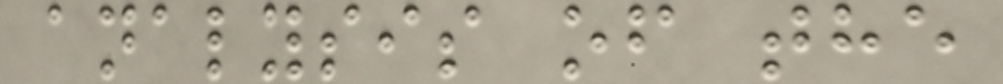analysis of the
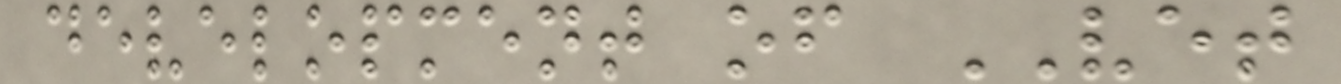development of VET
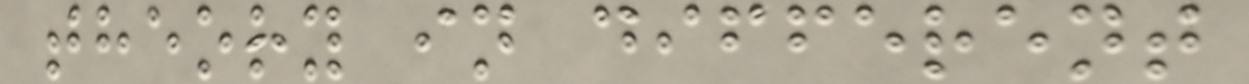theory in different
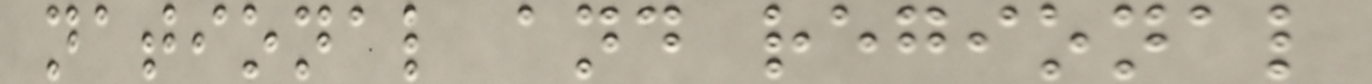national and regional
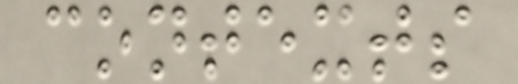contexts
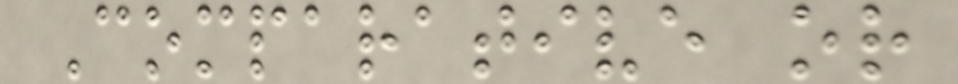Comparative or
